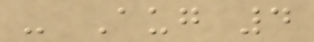- Aug 4
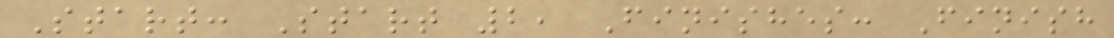Start: Start 2, Finishes: Finish
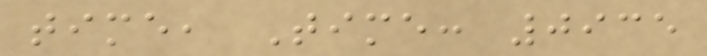time, Time: 0935
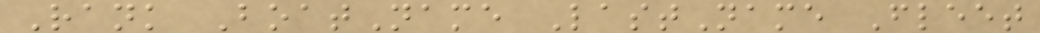Rank BoatName LastName Fleet
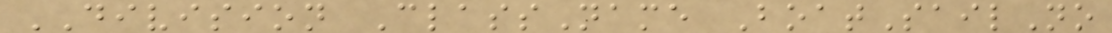DIVISION ClassName BoatSailNo
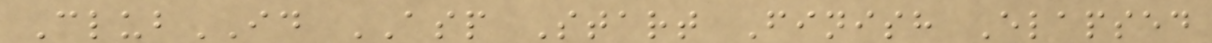ClubID ASP Start Finish Elapsed
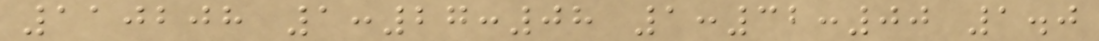110208 1:27:08 1:32:00 1.0
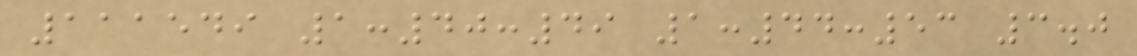111549 1:40:49 1:44:53 3.0
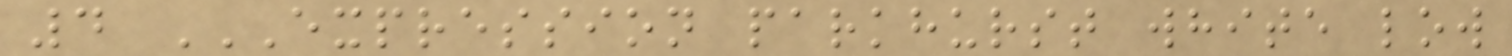4 EXPRESSION PARKHURST WHITE LOW
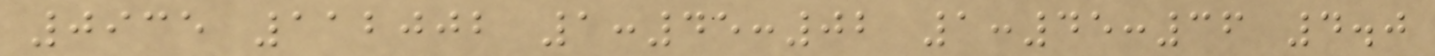0935 112002 1:45:02 1:45:36 4.0
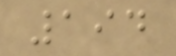194
